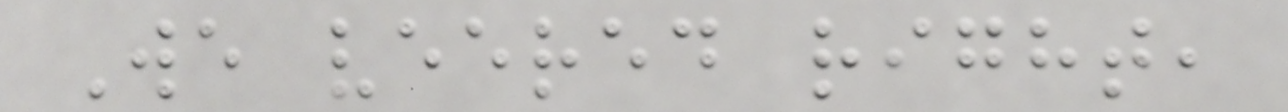We veered right,
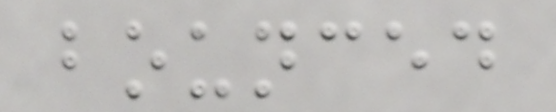bounced
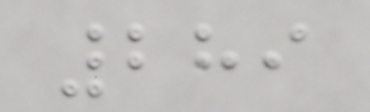289
